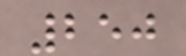250
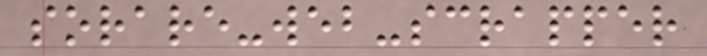sorare-web-scrapper
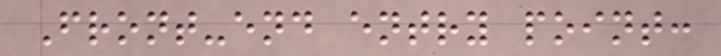Front-end entry point:
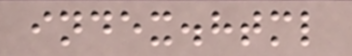index.html
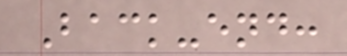Back-end:
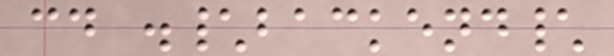cd .\backend\
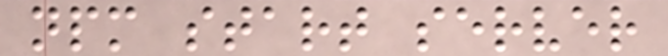npm start server
